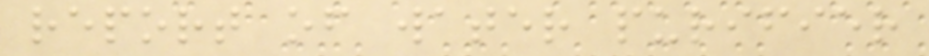report of water purifier
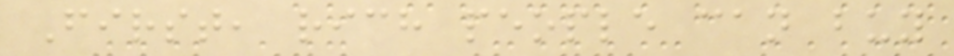First, rich people can buy
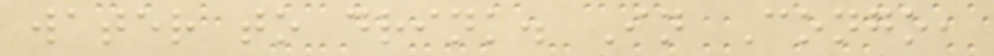water to drink. In Congo,
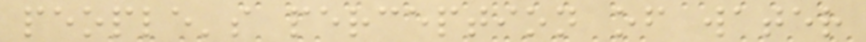people's perception of water
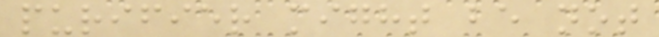purifier might be not
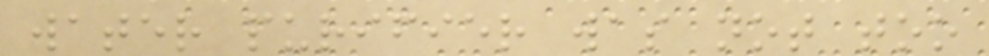water purifier was not too
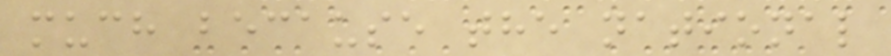much because the national
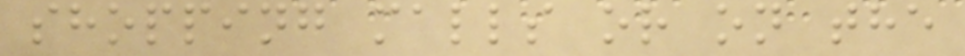shopping malls or on the
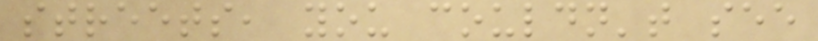streets, you couldn't see
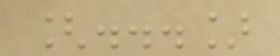[...]
